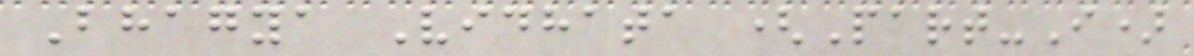Bhagya Vidhata (Part-I)
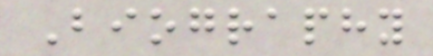Biography
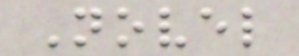Novel
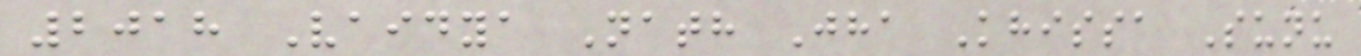2018 Vaidya Nath Jha Khissa Sunu
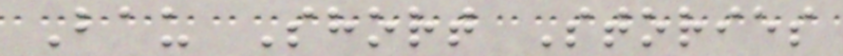Bau Short Stories
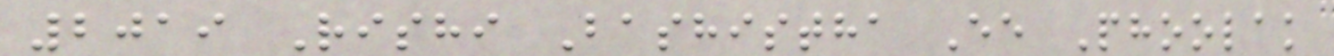2019 Rishi Bashistha Ee Phoolak
